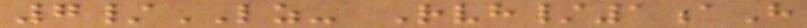7/LZ- Rvh/1aH
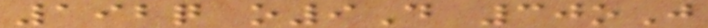192q o9D 30oJ
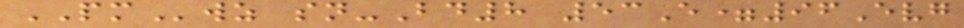PMwz sn-Bd8 53E=96Evg
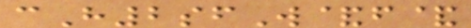cH2sfW&f&
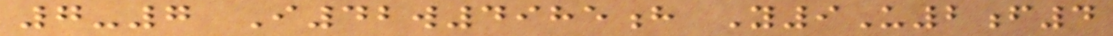7-7 I42w4985h Y9U2f4
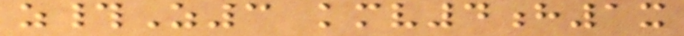z#Z3 kmv4h1x
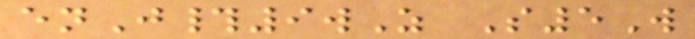enJ#9wZ S5W
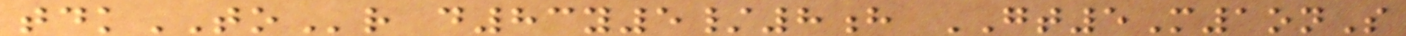tdkTOr d83y5/8h GT5M1onS
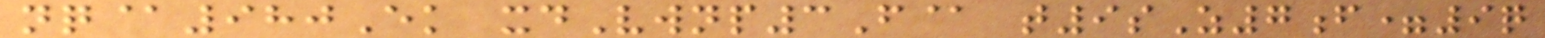nq@980Ek xdVwnp3F@ t9sZ7f=9q
